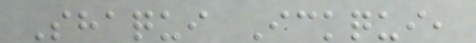Shaqui Ickqui,
